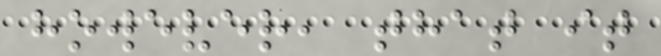however, that it
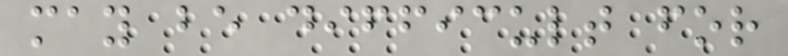may be difficult for
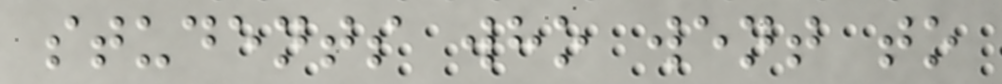students who went to
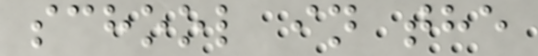school in the
